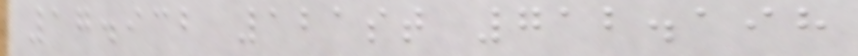17.932 121st 712.198
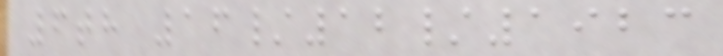6th 16/12/1923
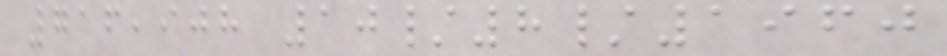716,908 10/8/1960
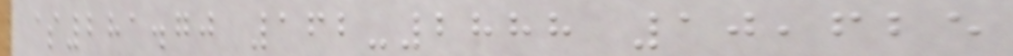$281.70 162-2888 10,625
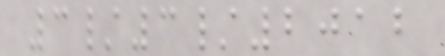3/3/2012
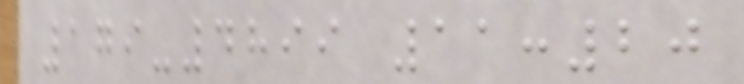179-4899 11:20
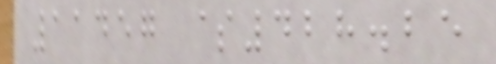11457 $428.25
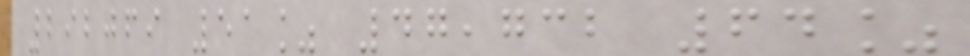292069 51% 47,732 64%
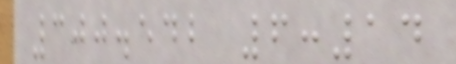300.542 6:14
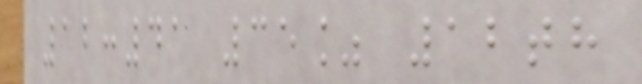12:41 35% 12th
